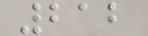212
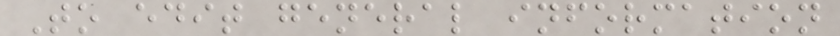To edit general information
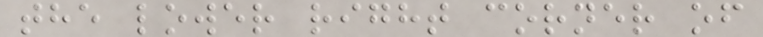the lower right corner of
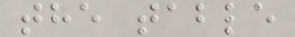the table
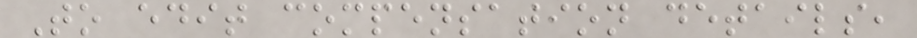To edit compensation details,
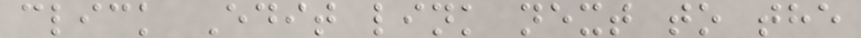click Edit link next to the
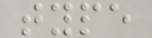type
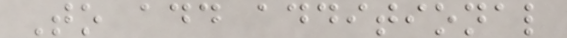To add additional
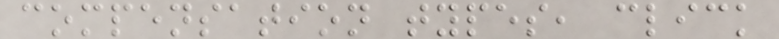compensation types, click
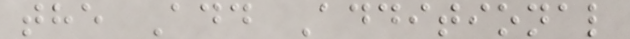the Add Additional
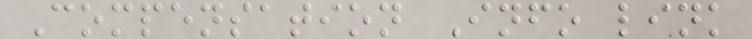Compensation Info link
